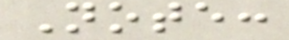Note:
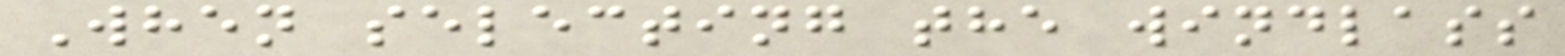When selecting the windlass
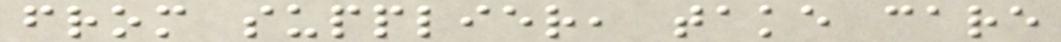from supplier, take care
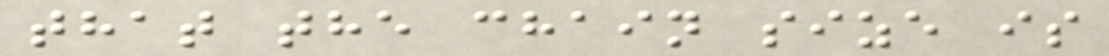that the chain size is
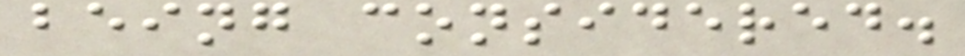being considered.
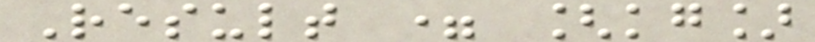Result = [kg]
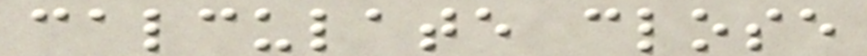calculate close
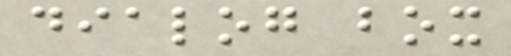dialog box
